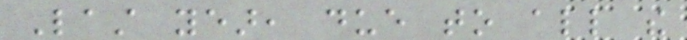Last year, due to all the
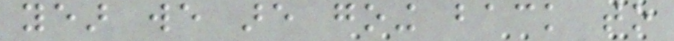year we are going back to
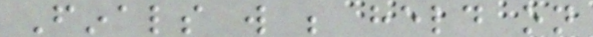Finals will be held on
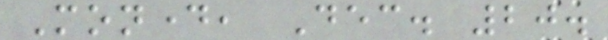Monday, Dec. 20.
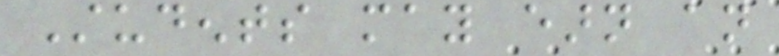Students may earn an
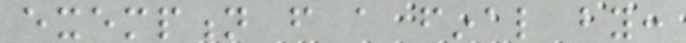exemption from a final by:
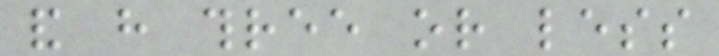and have three or less
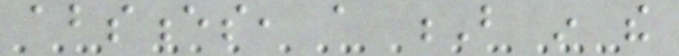absences, a B in the
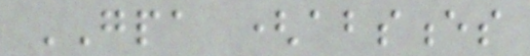GPA (absences
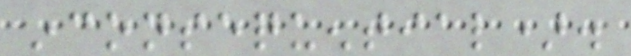inconsequential).
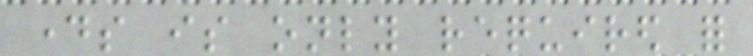days is only required for
